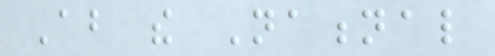About the National
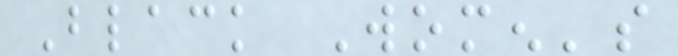Black Women's
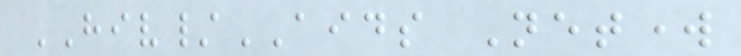HIV/AIDS Network
